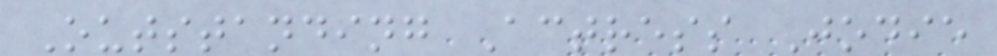Outstanding Actress Jodie
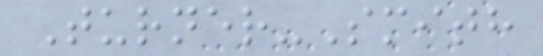Turner-Smith
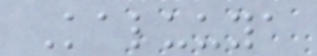Kaluuya
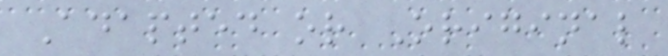Adapted or Original
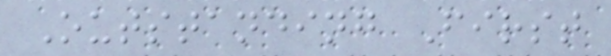Outstanding First
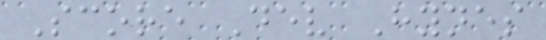Score Dev Hynes
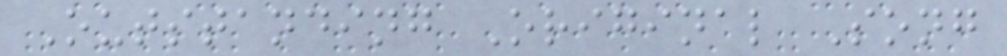Outstanding Original Song
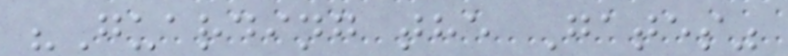"Guarding the Gates"
